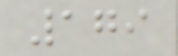179
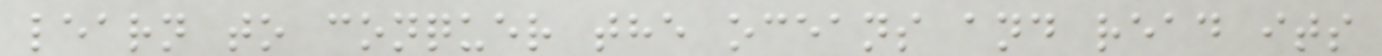learn to conquer the oceans and read its
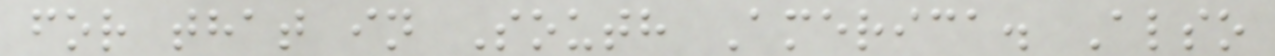for that in South America. Also
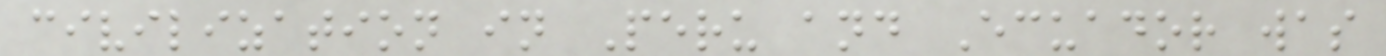civilization in Peru and Ecuador was
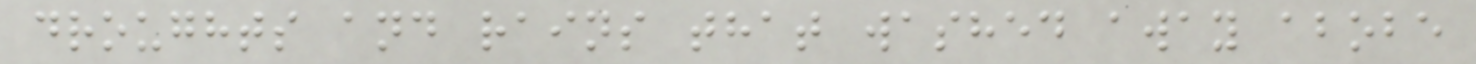droughts and rains that washed away abobe
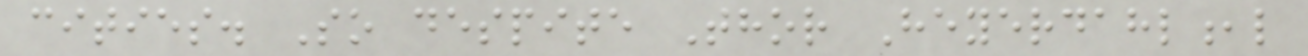cities. So despite Thor Heyerdahl,l
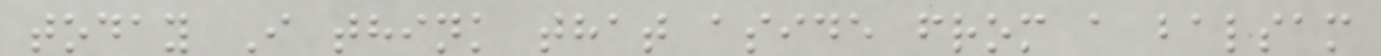today I think that aside from a balsam
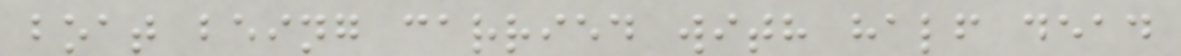boat being carried with half dead
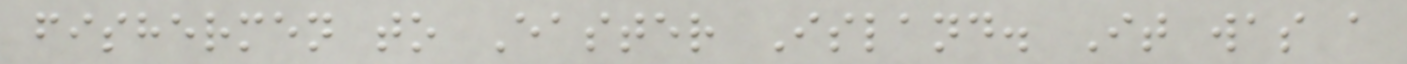fishermen to Easter Island. It was a
